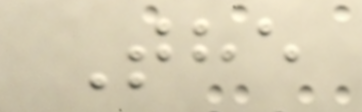The
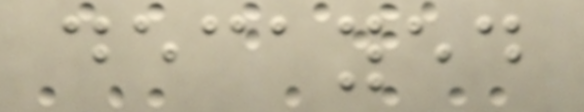decayed
